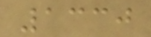1330
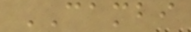CAMBI
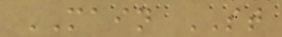MAIN ST
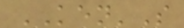KEN'S
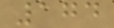174
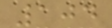104
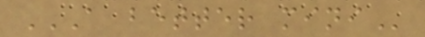A BETTER MINI
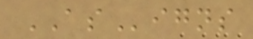ASigns
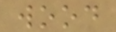wood
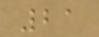21
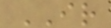IR
